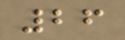26
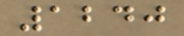1240
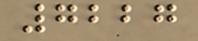7227
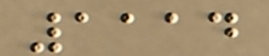1114
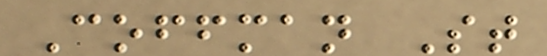Coffman St
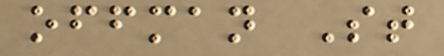offman St
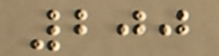200
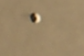a
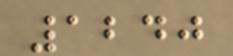1240
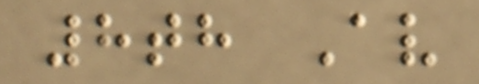8th Av
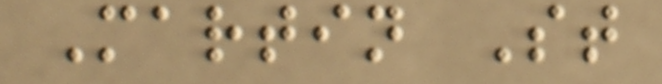Martin St
